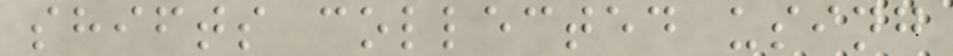shifts collected using
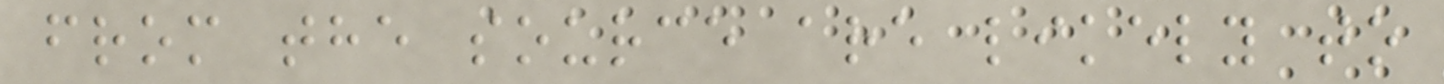from the source are likely to
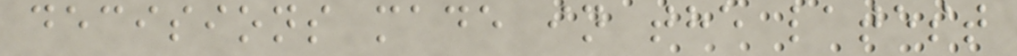decisions made in the latest
